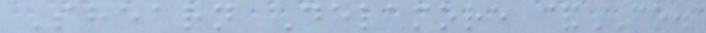Shearn Delamore &CO.
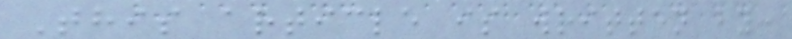This article is written by:
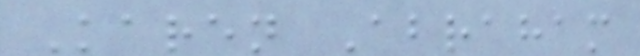Karen Abraham
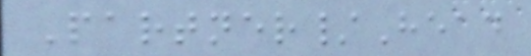Partner/Head
